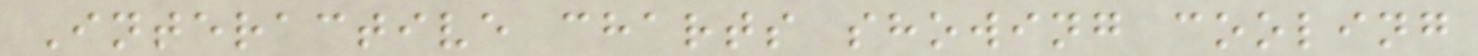Interactive charts showing cooling
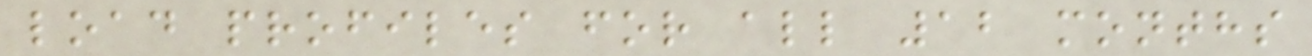load profiles for all 12 months
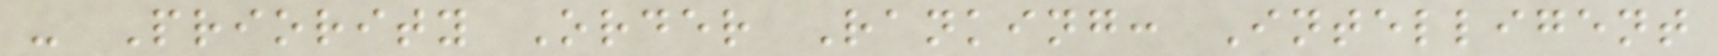- Priority Order Ranking: Intelligent
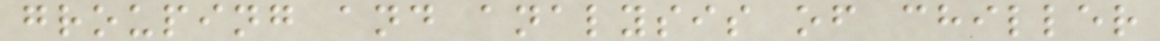grouping and analysis of chiller
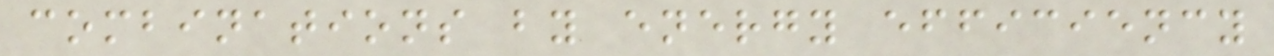combinations by energy efficiency
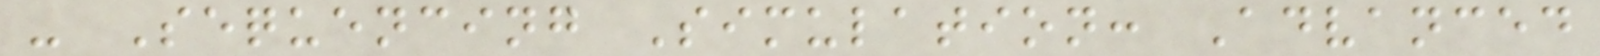- Sequencing Simulation: Advanced
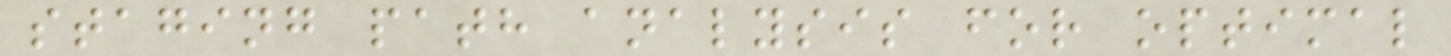staging path analysis for optimal
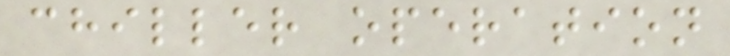chiller operation
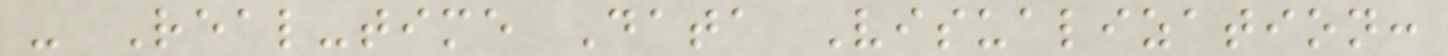- Real-time Data Visualization:
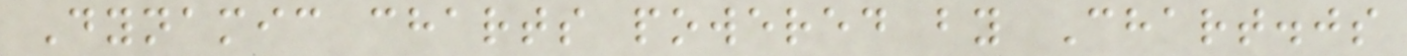Dynamic charts powered by Chart.js
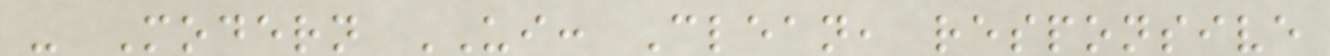- Modern UI: Clean, responsive
